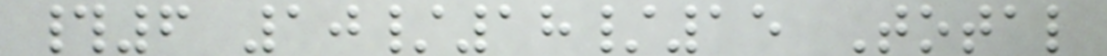#6 10/18/15 Total
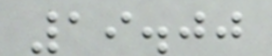19.00
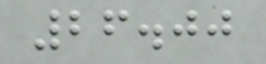26.00
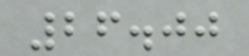26.00
